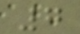7
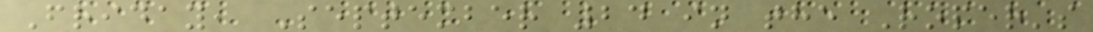Friday, September 24 in the Roper's
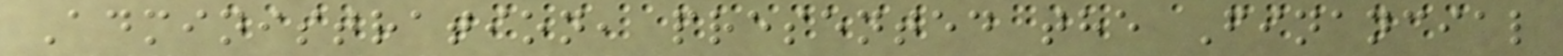Administration, presented the Financial
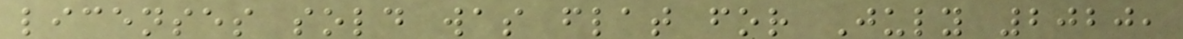licenses sold was flat for July 2020,
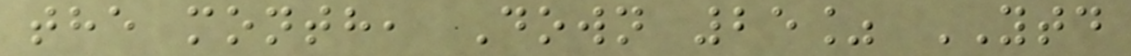the month, Down 25% YTD
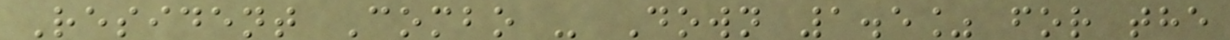Resident Combo - Down 1.5% for the
